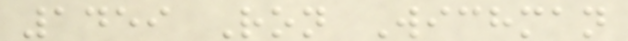1459 Ron Wichman
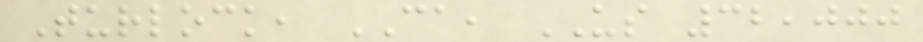Turlock, CA, US 32,000
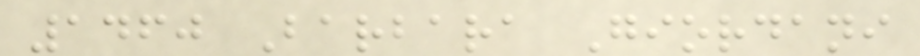1460 Barbara Giordani
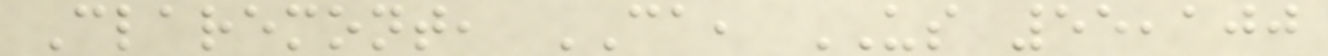Claremont, CA, US 55,100
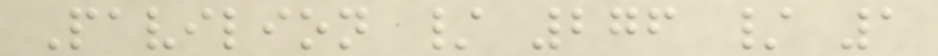Pavilion / 276 / 1
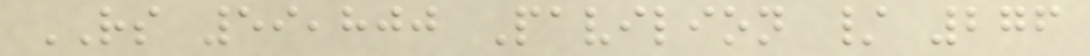RS 59,800 Pavilion / 276
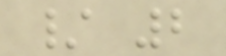/ 2
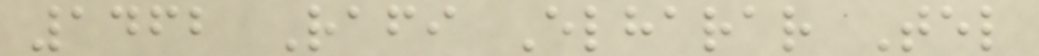1462 Rafi Elharar Tel
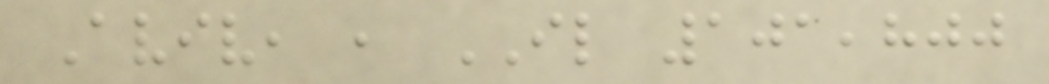Aviv, , IL 101,800
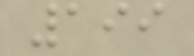199
